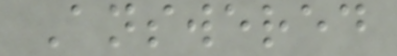Answered
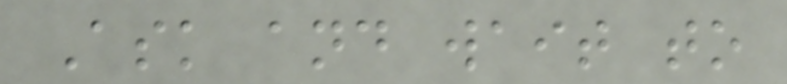Ask and wait to
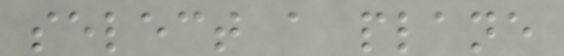select a plane
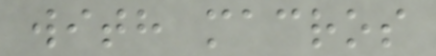with macros
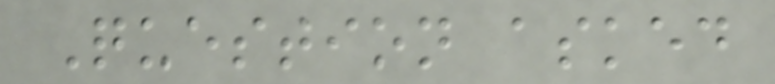Question asked
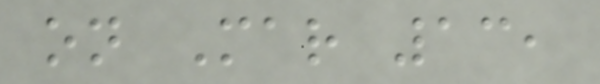on Mar 13,
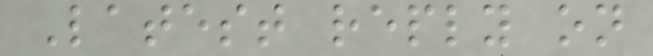Latest reply on
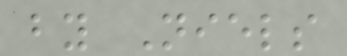by Niels
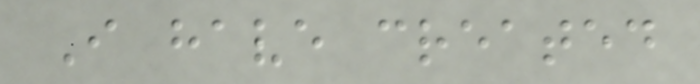I have created
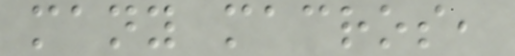many macros,
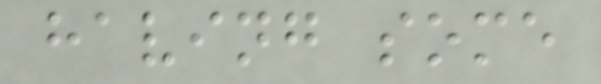having some
